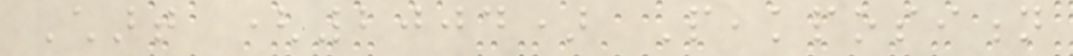Chart (2004) Peakposition
